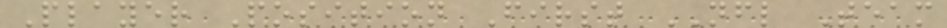Player Position First NFL Team
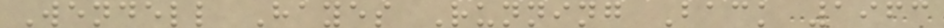Wendell Hayes Running Back 1963
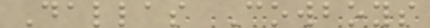Dallas Cowboys
